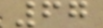67
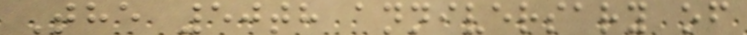The 50th anniversary of
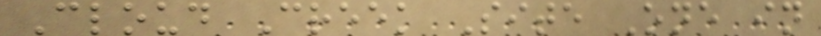Cloud Creek Site One in
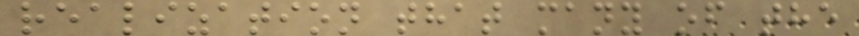realization that many of the
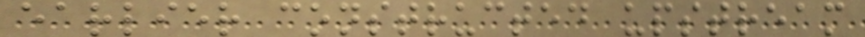earlier constructed upstream
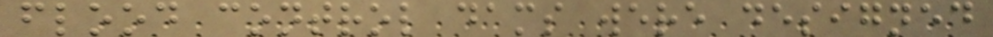flood control dams were designed
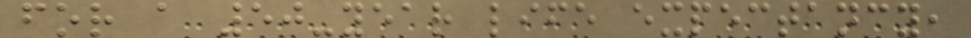for a 50-year life expectancy,
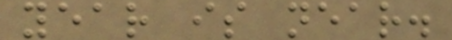year is near.
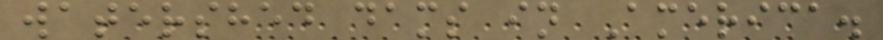watershed dams in America.
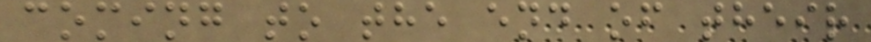coming to the end of their
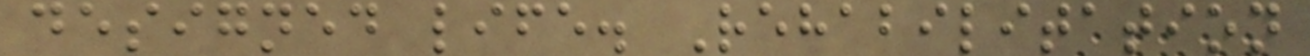designed life. Rehabilitation
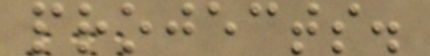projects.
